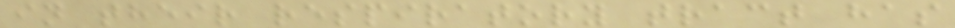in their respiratory tract has
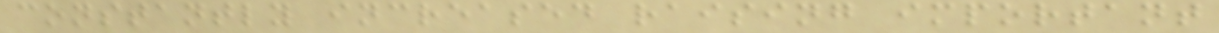constantly increased raising important
